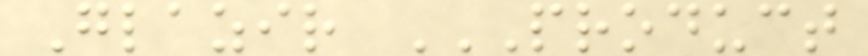Glazir PRODUCT
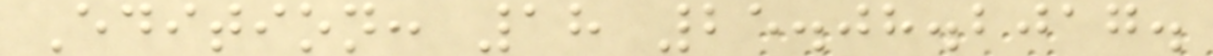Edition: 18 25.08.2017.
